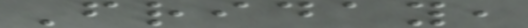Friday,
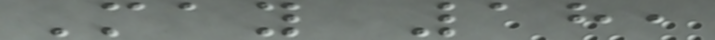May 18,
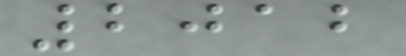2012
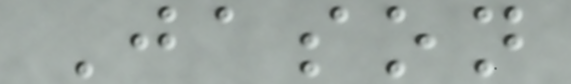Jason
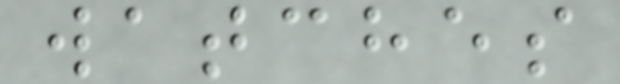watches
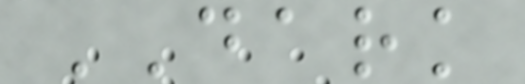DARK
